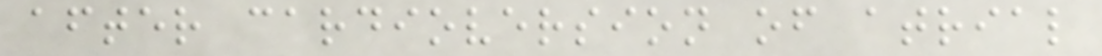after cardioversion of atrial
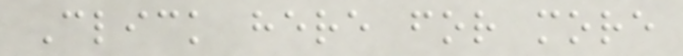Click here for more
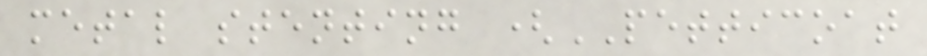metal stenting (PETTICOAT
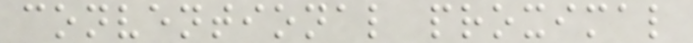conventional proximal
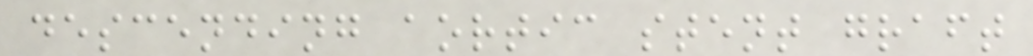descending aortic stent graft
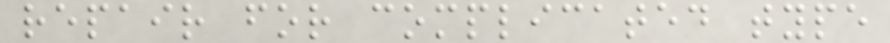repair for complicated type
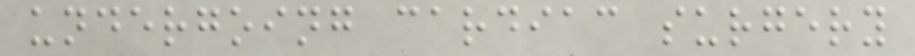undergoing cardiac surgery
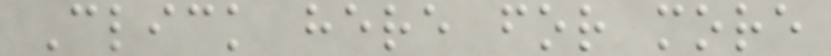Click here for more
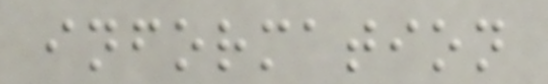information
